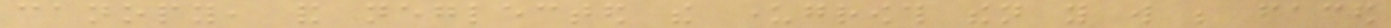canopy, and neglected the undergrowth then you will be faced
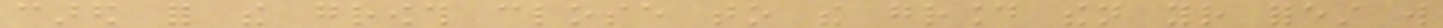cared for the growth close to the ground then your forest will
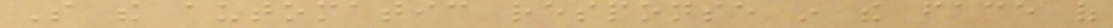So the automatic response in the face of
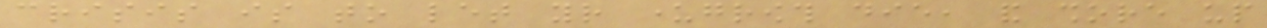crisis is to let your undergrowth die, and shore up
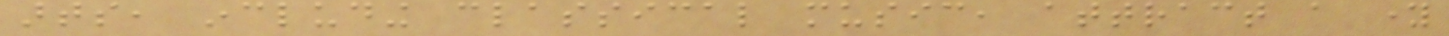arts, including classical music, attract a young
